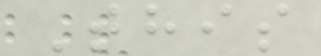This
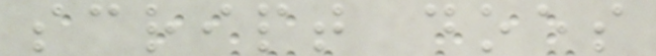script does
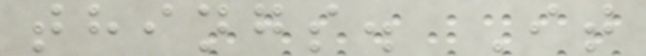things. It
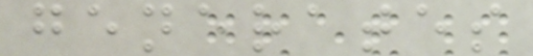generates
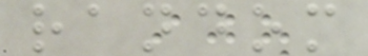random
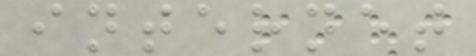internet
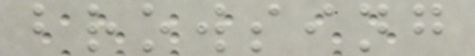browsing
